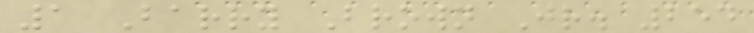1 Barry Brown Jr. 254
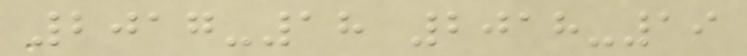2017-18 2018-19
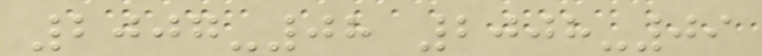2007-08 2008-09
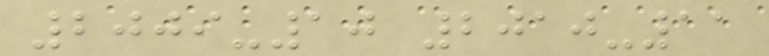2009-10 2010-11
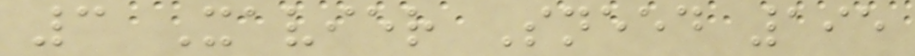3 Xavier Sneed 195
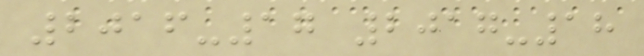2016-17 2017-18
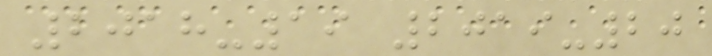2018-19 2019-20
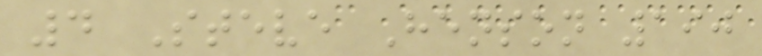4 Steve Henson 190
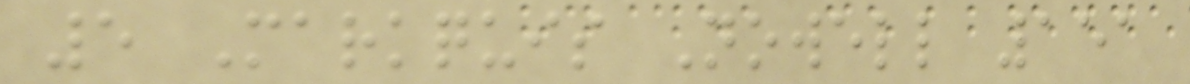5 Markquis Nowell 151
